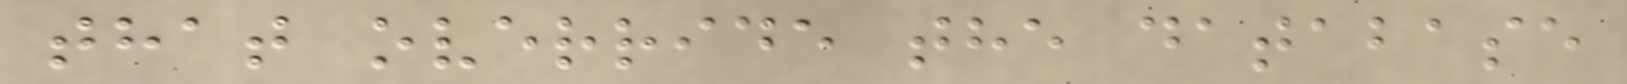that override the database
